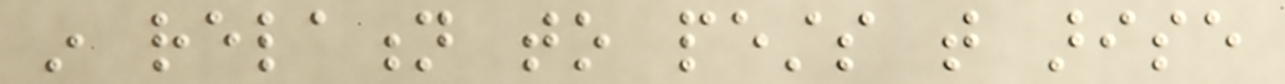in relation to pests that arise
